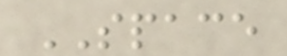SPACE
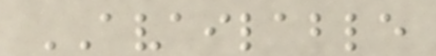AVAILABLE
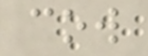cow
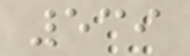539
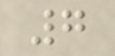7
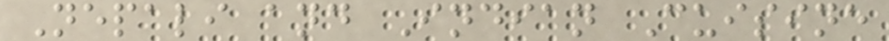Nepali and Indian Cuisine
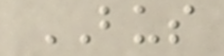BUS
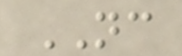NC
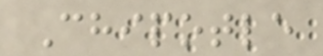Chipotle
